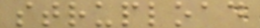strupload
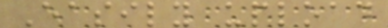Easily upload
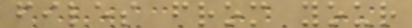files from your
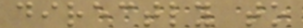directly to
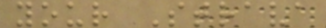your Strava
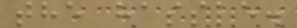the hassle.
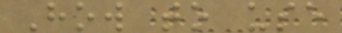How to use
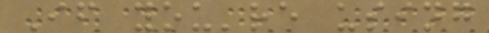If you're using
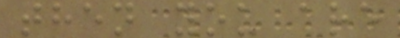then you are
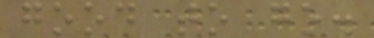good to go.
